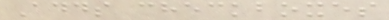Adds checkboxes
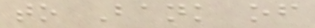to Bank of
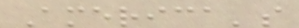America's
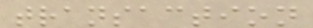transaction
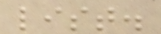list.
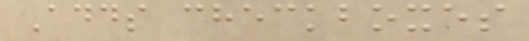Adds checkboxes
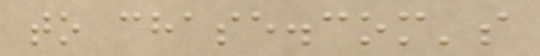to chase.com's
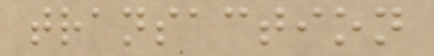transaction
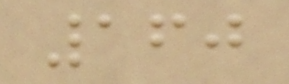160
